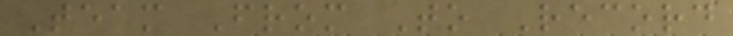Team From To Record
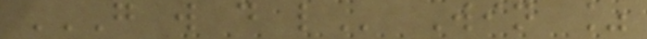G W D L Win %
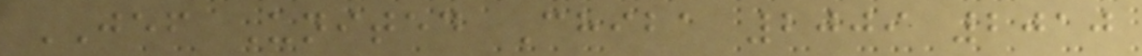JEF United Chiba 2009 2010
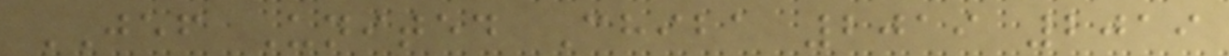JEF United Chiba 2019 2019
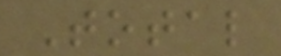Total
